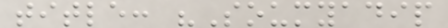title: "Soumyadip
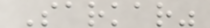Sarkar"
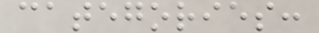categories:
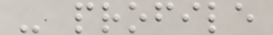- profile
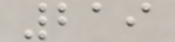219
